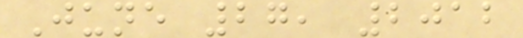June 27, 2012
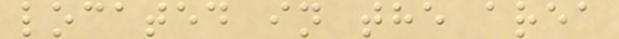located in the area
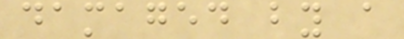damaged by a
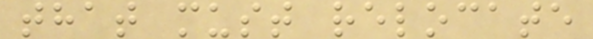that must relocate
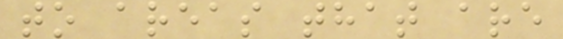to areas that are
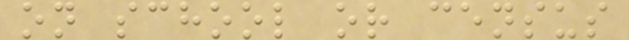on school or census
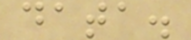data.
